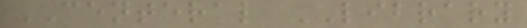CENTERAL LIBRARY
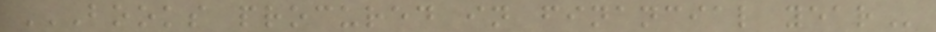BOOKS PROCURED IN FINANCIAL YEAR
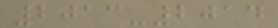2013-2014
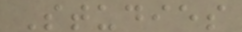Studies
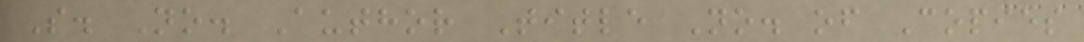S. No. Author Title No. of Copies
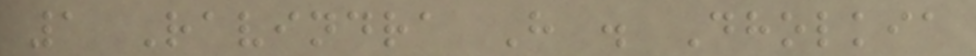1 Ravindra H . Dholkia
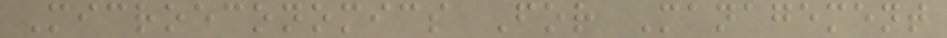Microeconomics For Management
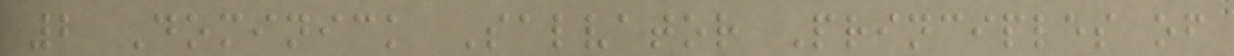2 Dominick Salvator Principles of
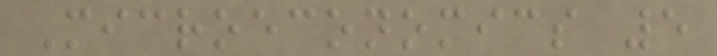Microeconomics 5
